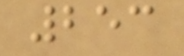253
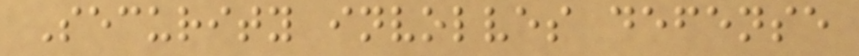Security involves defense
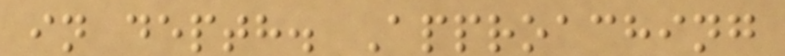in depth. Approaching
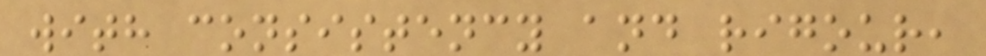with consistency and rigour,
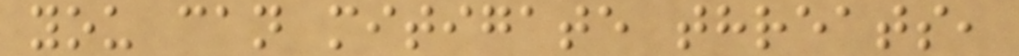you can mitigate threats,
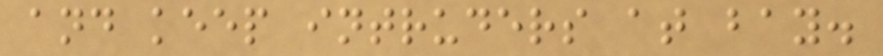and keep intruders at bay.
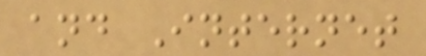and Internet
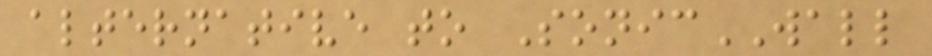alternative to SonicWALL
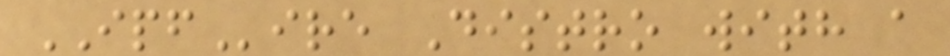IPFire Distro with a
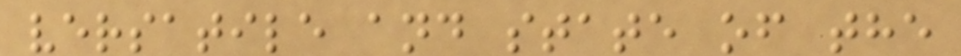versatile and state of the
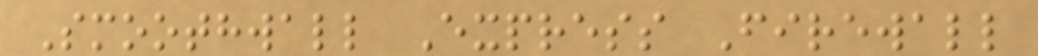Smoothwall Express Firewall
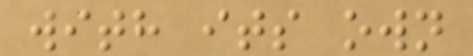with its own
